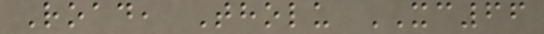Road, Tholu XC66
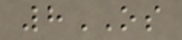8OS
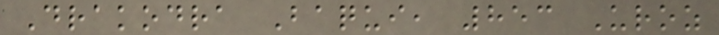Drakodra Baqui, 853 Uroz
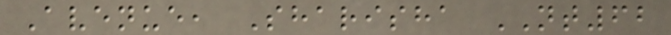Avenue, Sharisha NT62
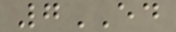7ED
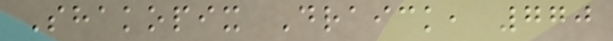Shakopix Draick, 770
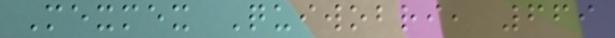Mexmex Quiwobri, 669
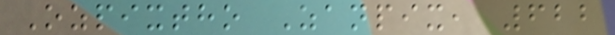Ozpixtho Zanpix, 622
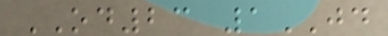OD23 1JD
